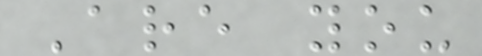Are you
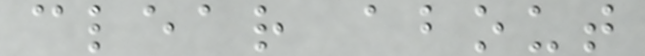clear about
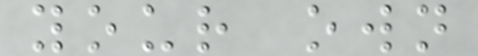your own
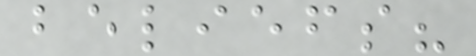beliefs?
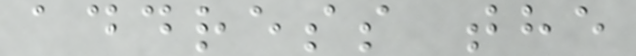address the
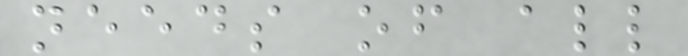needs of all
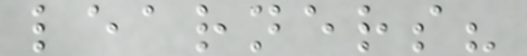learners?
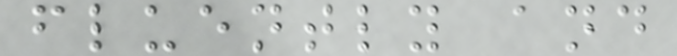fluently and
